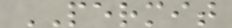PERMIT
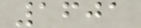1601
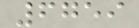6759
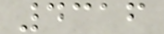4316
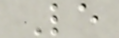Le
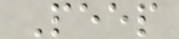Peep
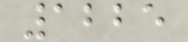1225
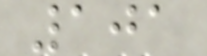101
